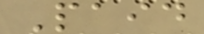Paid
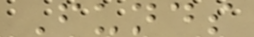Funds
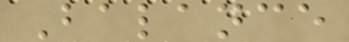Balance
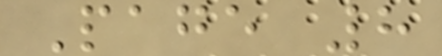Page 8
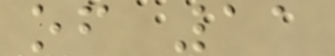of 11
